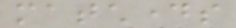matchdays
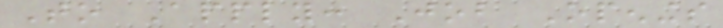To Apply: Job Openings
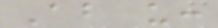About us:
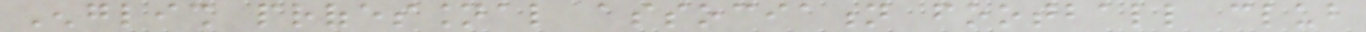English professional association football club
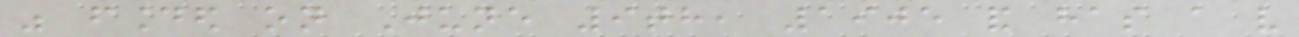was founded on June 9th, 1905 and has a very
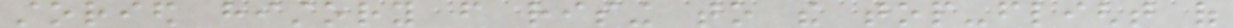storied history from rising to the top-flight of
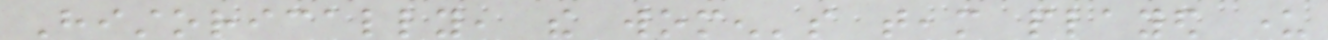Historically, the women's team played under
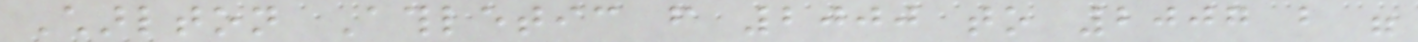Charlton Athletic from 2000 to 2007 but were
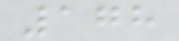178
